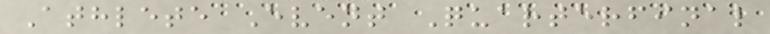Athlete Event Quarterfinal
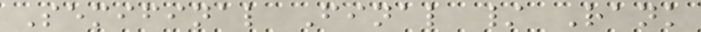Semifinal Final / Rank
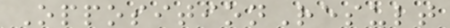OppositionResult
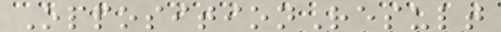OppositionResult
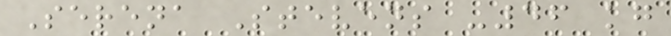Serena Stevens -46 kg
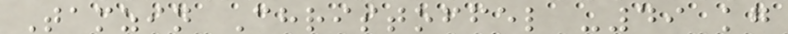Tamzin Christoffel -49 kg
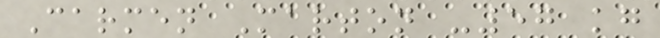Carmen Marton -57 kg
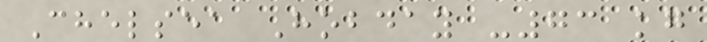Chelsea Hobday -73 kg
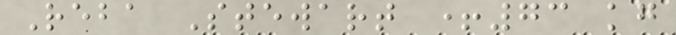Reba Stewart +73 kg
